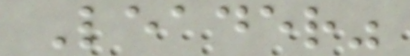Leader"
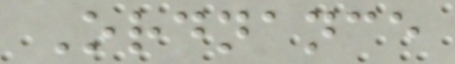Ordnance
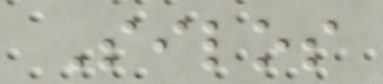Silos
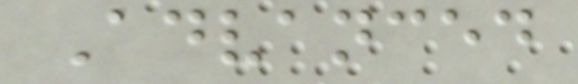Advanced
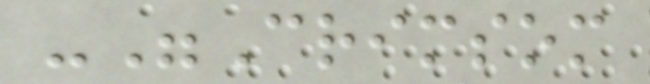-"Crimsom
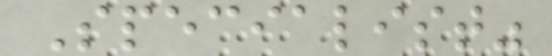Specialist"
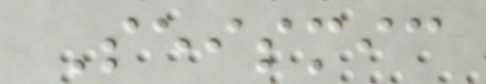Seismic
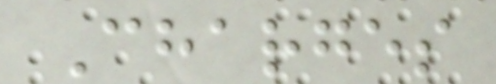Charges
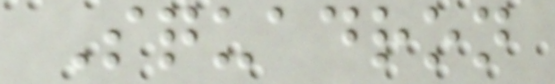Squadron
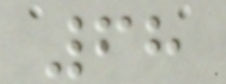68
